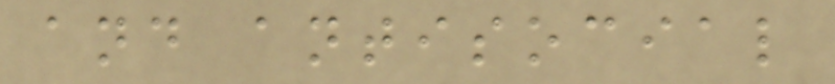and antisocial
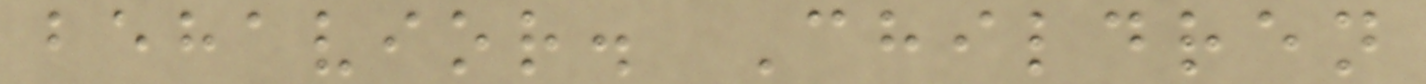behavior. Children
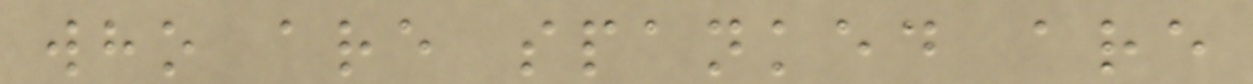who are spanked are
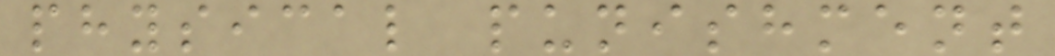physical punishment
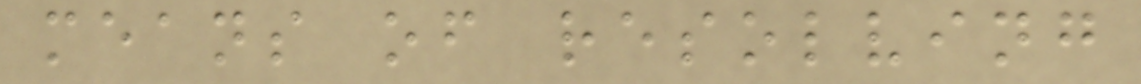means of resolving
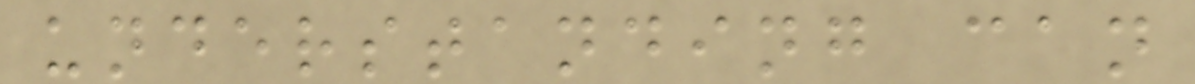understanding can
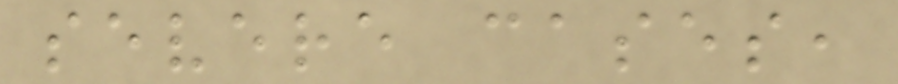severe cases,
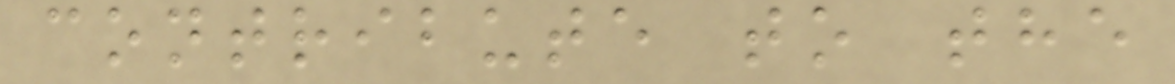contribute to the
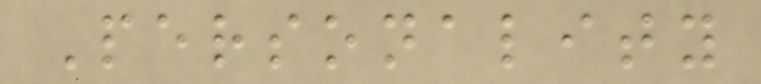Personality
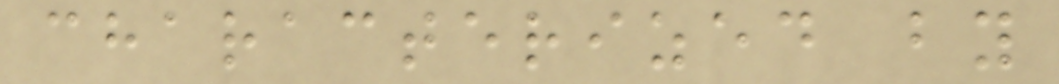characterized by
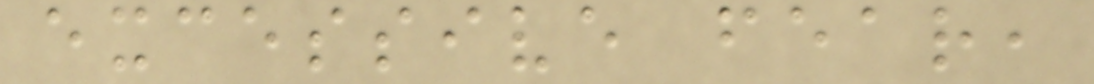excessive fear,
